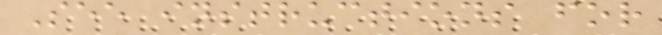See instructions for
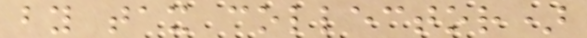by tax collector)
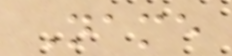Name
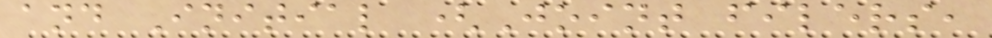and Initial (Joint filers,
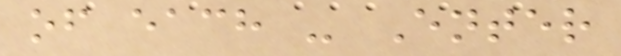of each - Enter
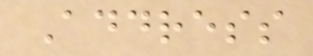Address
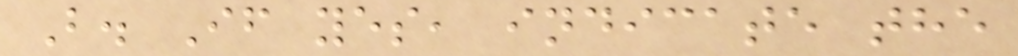B. If yes, indicate the
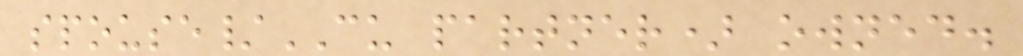spouse/CU partner) owned.
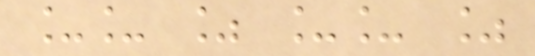__ % __ %
